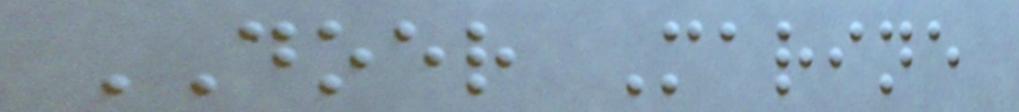DOER Marine
